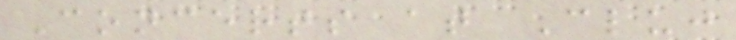Concerts at Cluj
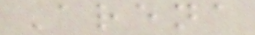Arena
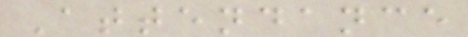Attendance
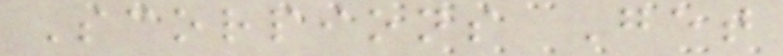Scorpions Get
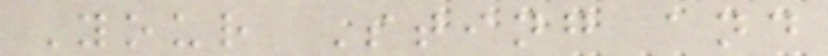Your Sting and
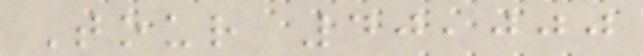Tour 40,000
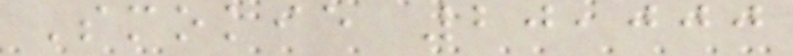Smokie 20,000
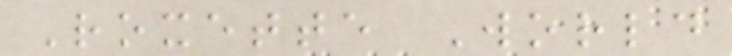Roxette World
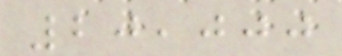20,000
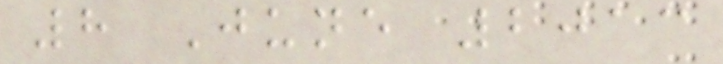8 June 2013
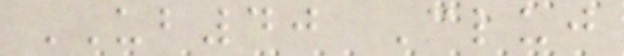UB40 Cluj
